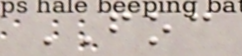FOC
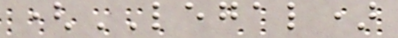(LEGAL)
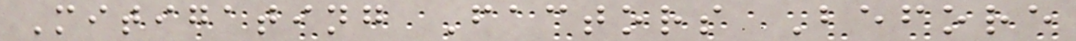Mitigating Factors Before
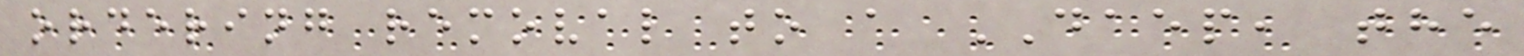ordering removal to a DAEP, the
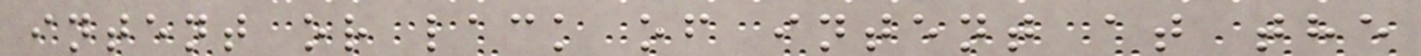intent or lack of intent at the
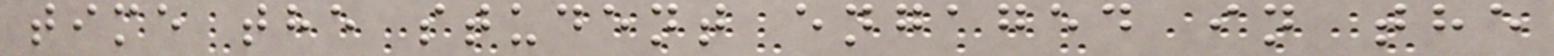time the student engaged in the
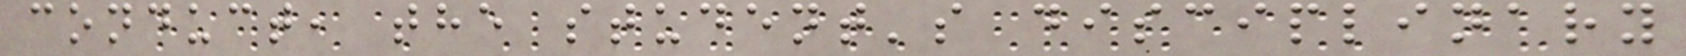conduct, the student's disciplinary
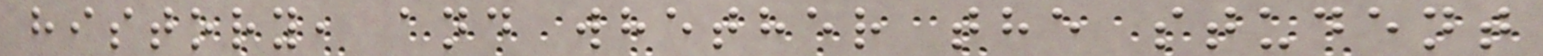history, and whether the student
